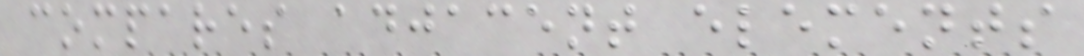compares adjacent elements
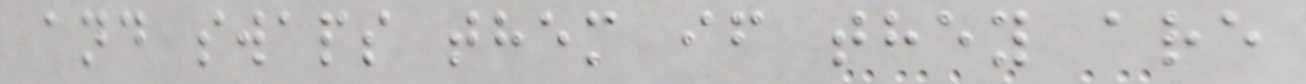and swaps them if they are
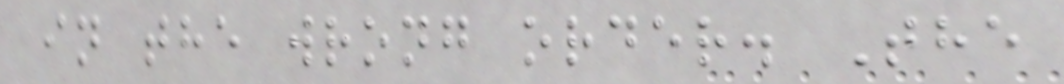in the wrong order. The
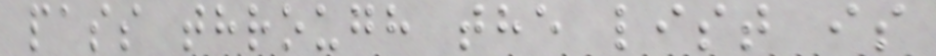pass through the list is
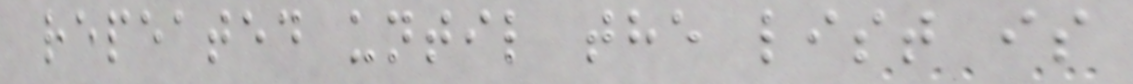repeated until the list is
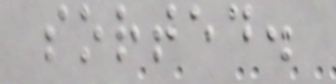sorted.
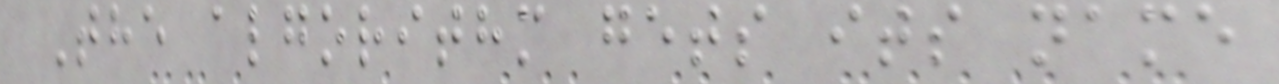The algorithm gets its name
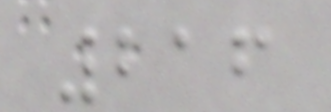216
